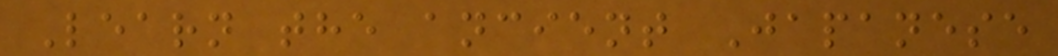Learn the ancient Japanese
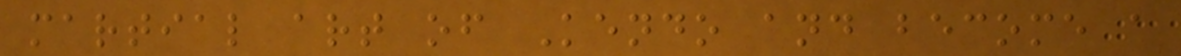martial art of Kendo and become a
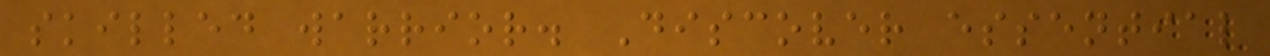skilled warrior. Discover essential
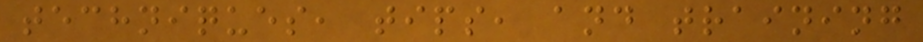techniques, tips, and training
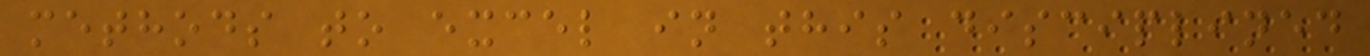methods to excel in this disciplined
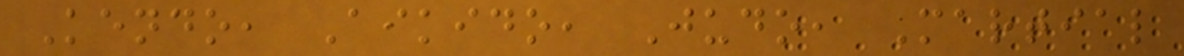Kendo, Aikido, Judo, Martial
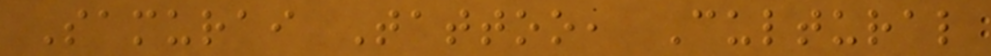Samurai Tattoo, Cultural
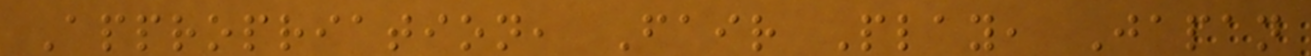Appropriation, Fair Play, Japan
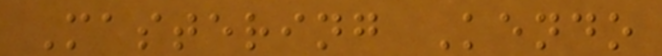Mastering Kendo
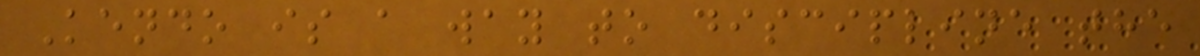Kendo is a way to discipline the
